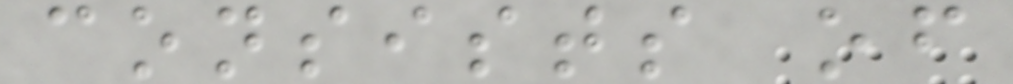consists of
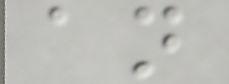an
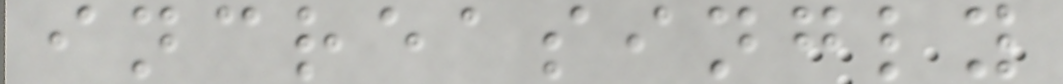increasingly
